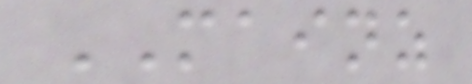MAINZ
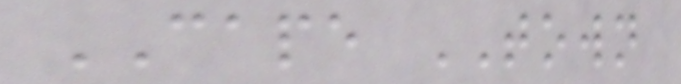CAPE TOWN
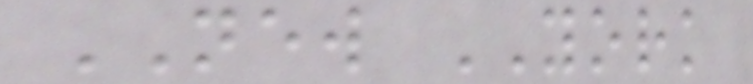NEW YORK
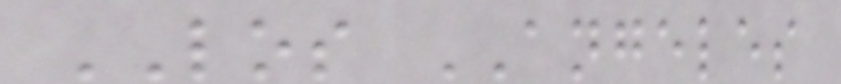LOS ANGELES
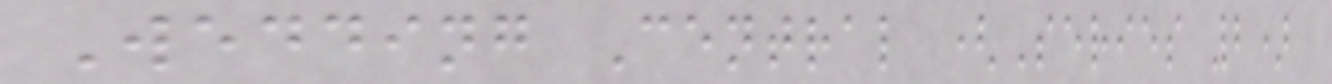Wedding Central (Series 2)
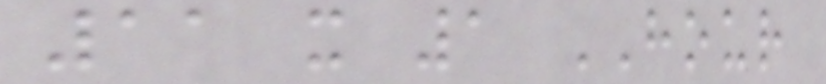11 x 1 HOUR
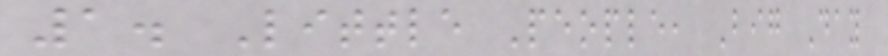1. Little People, Big Day
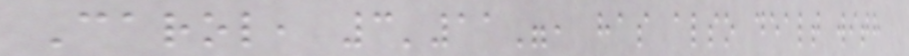Carol, 3'11", has also dealt with
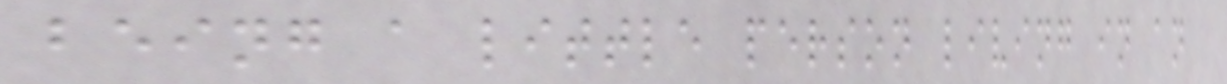being a little person living in an
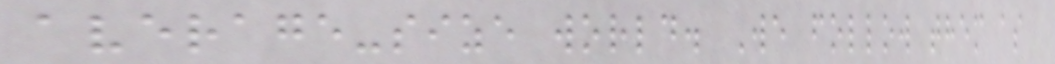average-size world. We follow them as
